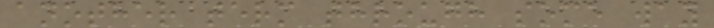another term through some way
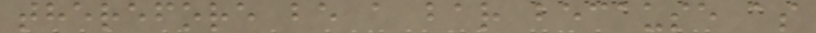therefore be a bar because as
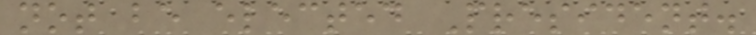not be elected President.
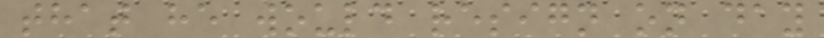that he would resign on day
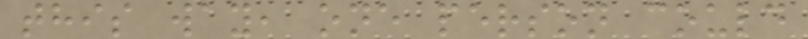this way, one person could
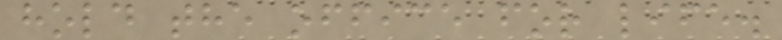hold the office for life.
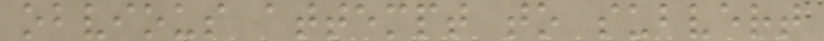obvious attempt to subvert
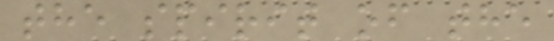the spirit of the
